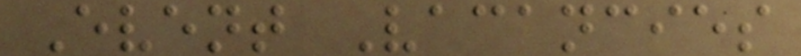Event Vacancies
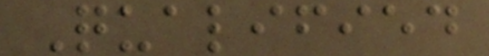Qualified
